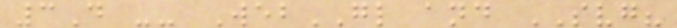3D -- WebGL and SVG?
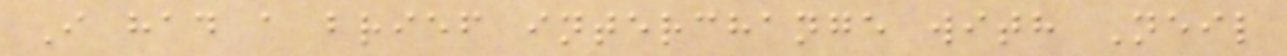I had a brief interchange with Neil
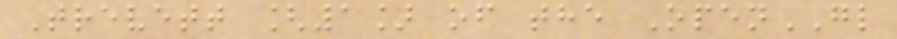Trevett [1] of the OpenGL
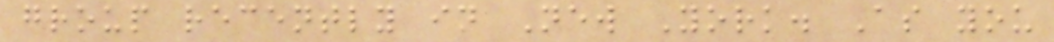group recently in New York. As you
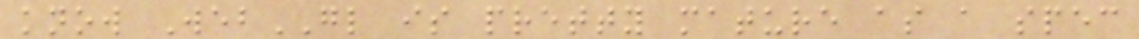know WebGL is pretty mature as a spec
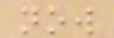now
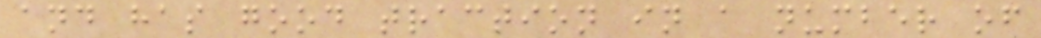and has good traction in a number of
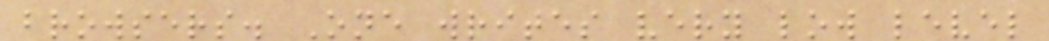browsers. One writes very low level
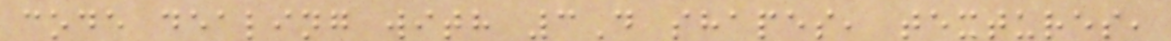code dealing with 3D shapes, textures,
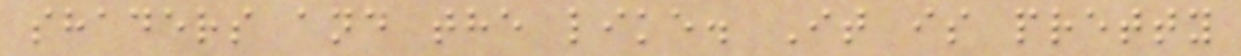shaders and the like. It is pretty
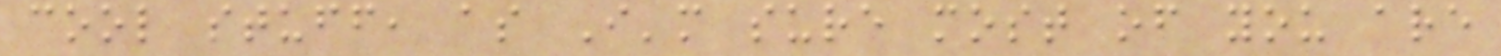cool stuff, as I'm sure most of you are
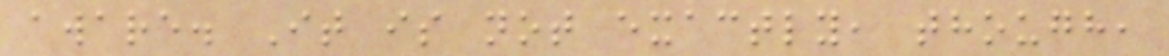aware. It is not exactly, though,
